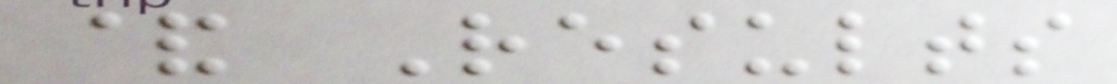& Results
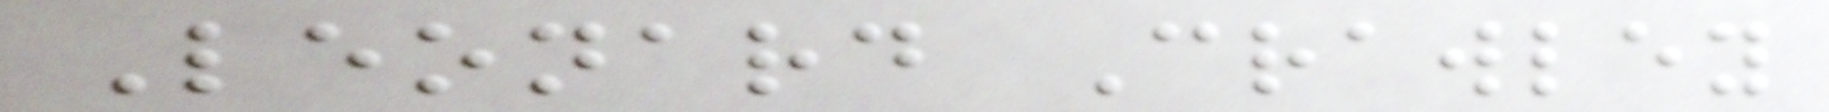Leonard Crawley
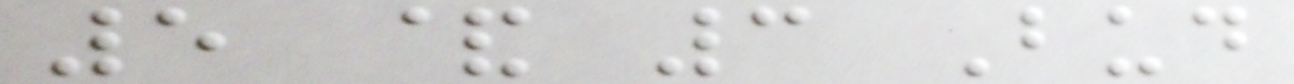5 & 3 Bud
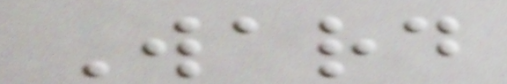Ward
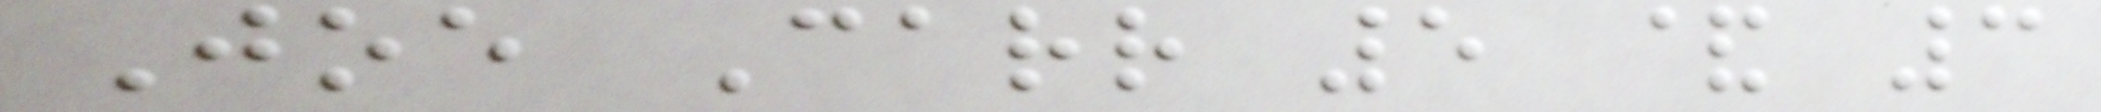Joe Carr 5 & 3
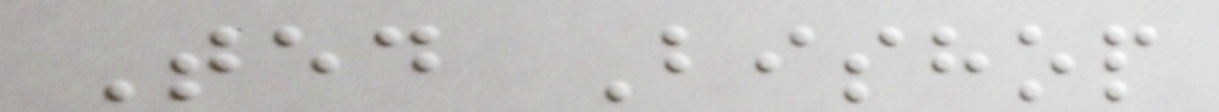Ted Bishop
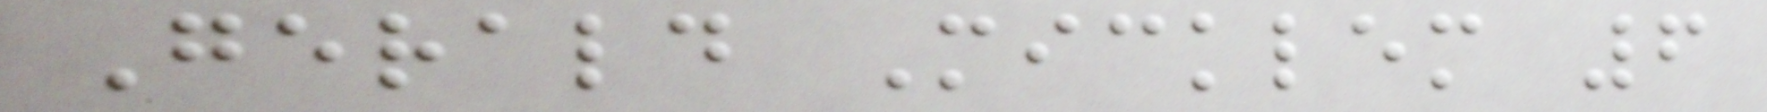Gerald Micklem 6
